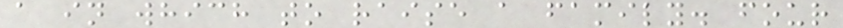a in which to raise a family. four
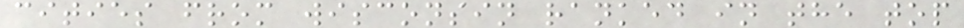cities from wisconsin ranked in the top
